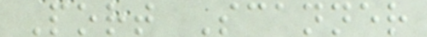Port Scanner
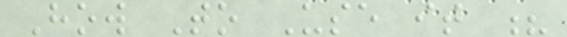How To Use it ?
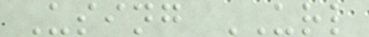Using URL
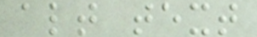alt text
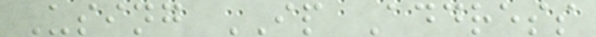Using IP Address
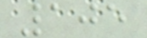105
